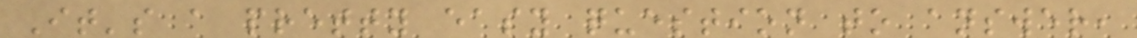It's a pretty easy question to answer,
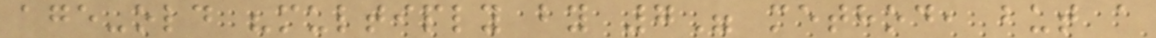age-old "multiply by 7" method, but a
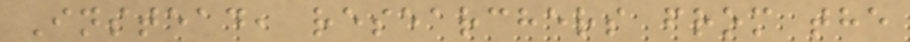Instead, researchers from the
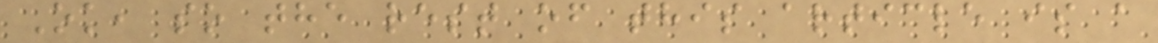Ok, so the rest of this article is a
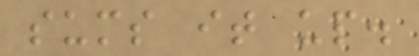sums it up.
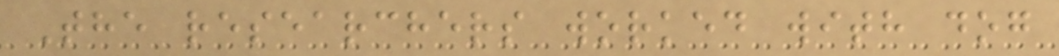The researchers worked with dog
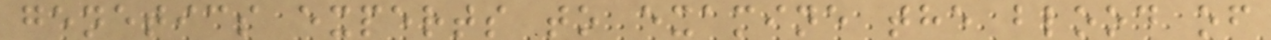genetics experts to examine the blood of
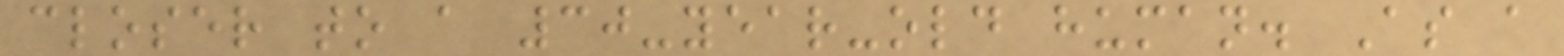closer to a 30-year-old human. As a
